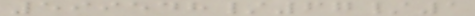599548/67/1
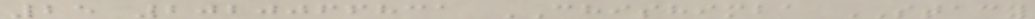25 2020066831 CHISHIMBA STACY
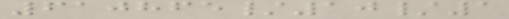610865/10/1
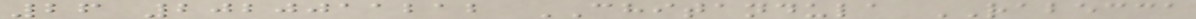26 2020011212 CHITANDULA RABECCA
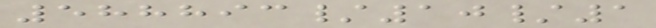588893/10/1
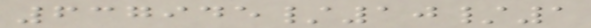637945/10/1
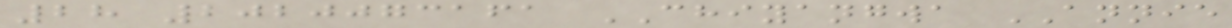28 2020073161 CHIYANGWA ANNIE
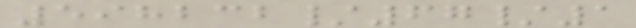598232/67/1
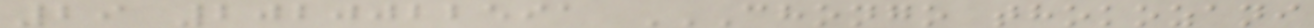29 2020022591 CHONGO THOKOZANI
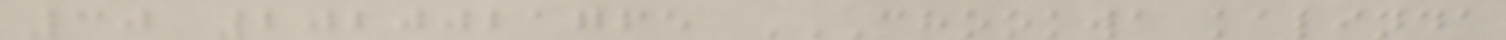30 2020021765 CHOOKWA KALINDA
